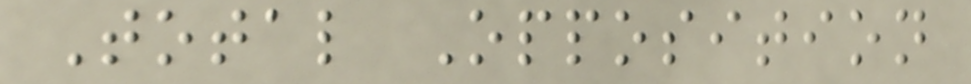Total Opposition
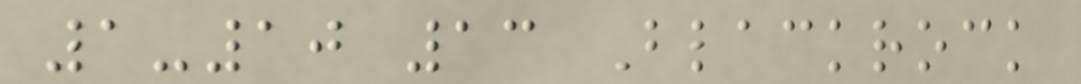1-10 13 Blackrock
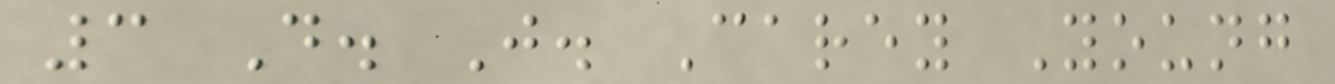3 D. J. Carey Young
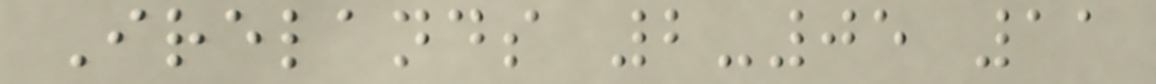Irelands 2-05 11
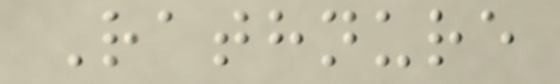Rathnure
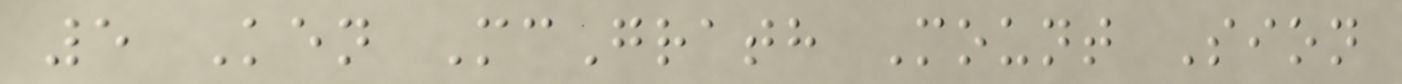5 Ken McGrath Mount Sion
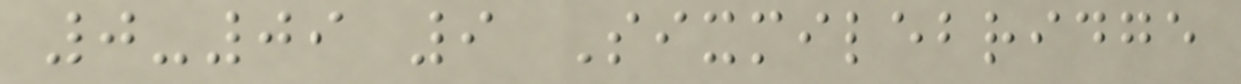0-09 9 Sixmilebridge
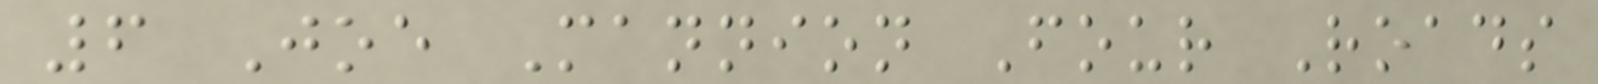6 Joe Mannion Four Roads
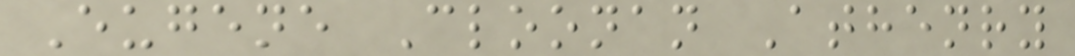Eugene Cloonan Athenry
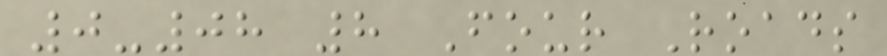0-08 8 Four Roads
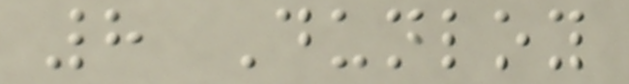8 Dunloy
